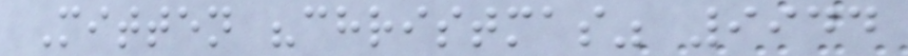Mitten "christmas" 9944
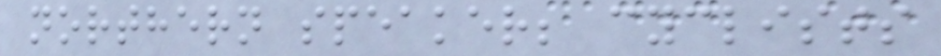northern speaker; cyclists
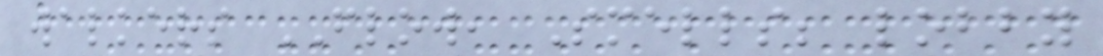walkers FLOW, Smells; lobby
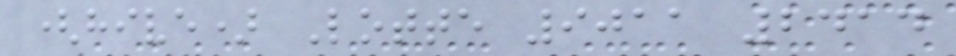(hive) Lotte 9011 2414
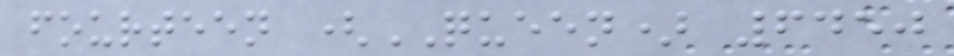fourteen (QUEEN) 6450
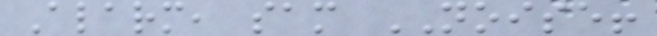Alarm, sam NOISE!
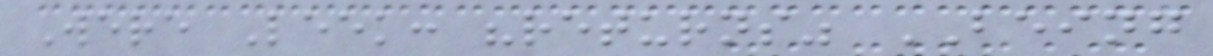Were Leek: "returns" BEING
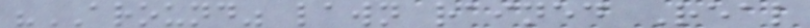"AROUND" lawn rained Real
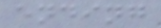ending
